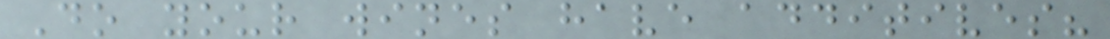Do your wines have additives?
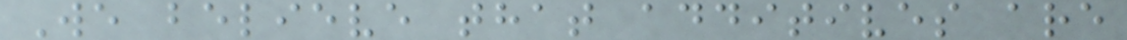We believe that additives are
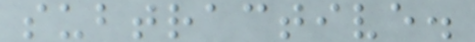subtractive.
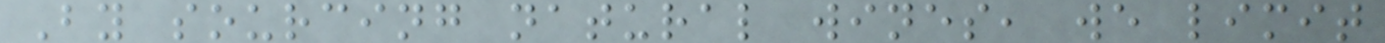By sourcing natural wines, we limit
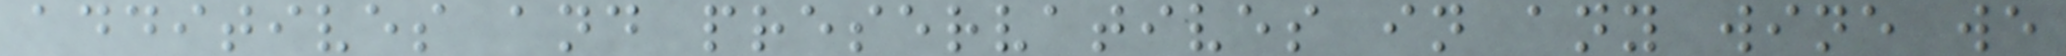additives and preservatives in any wine we
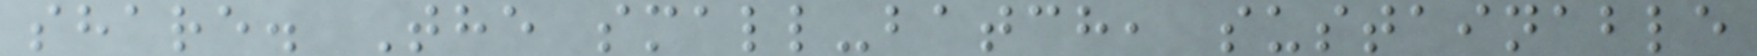share. The small-batch, sustainable
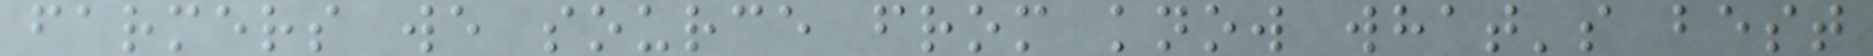farmers we source from know what's best
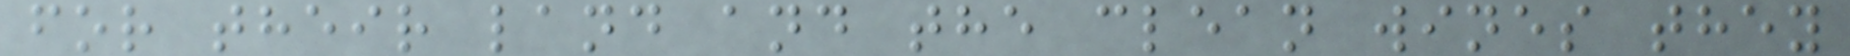for their land and the clean wines they
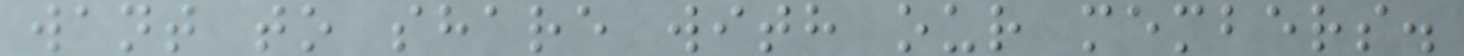want to share with our members.
